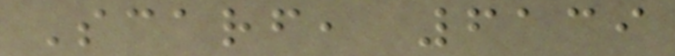Scarf, 6139
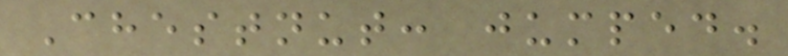Chestnut: jumped.
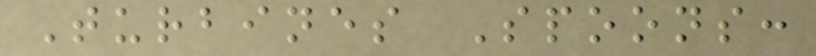Turbines Spoons:
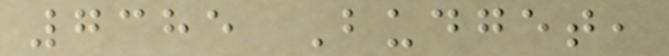7385 Budget,
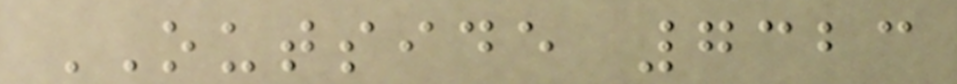OUTSIDE 7323
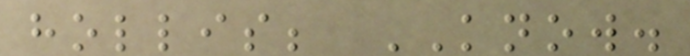hollis; KNOW.
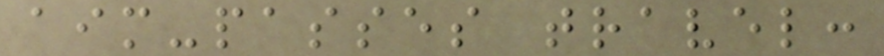aim-passes travel:
